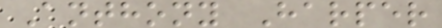Anthony Harper
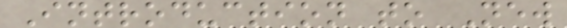Introduction to New
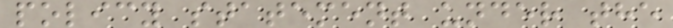policy statement under the
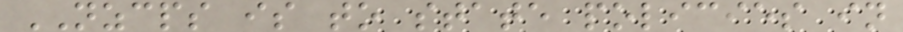NZCPS is to state policies in
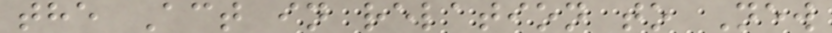the Act in relation to New
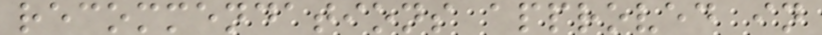recommendations approved in
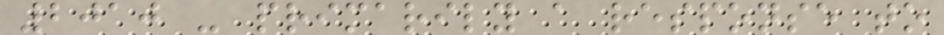2010 - primarily a response to
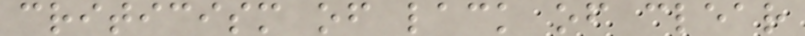criticism of lack of clear
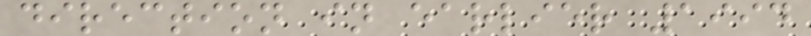direction in earlier 1994
